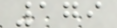179
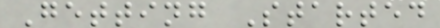Getting Started
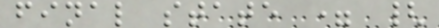final state = {
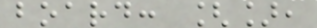board: [],
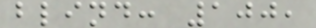blind: 100,
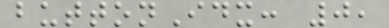buttonIdx: 0,
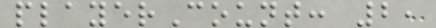playerCount: 2,
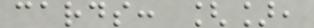cards: [],
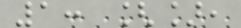1: [],
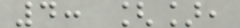4: [],
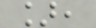],
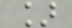]
